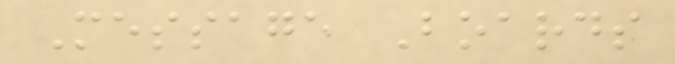Message Boards
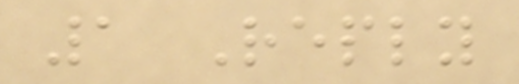1 Reply
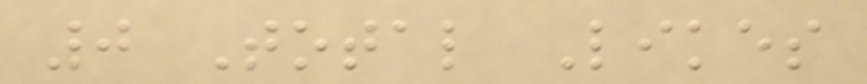0 Total Likes
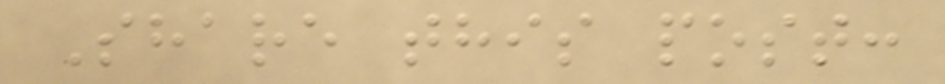Share this post:
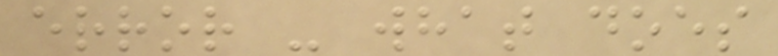error - what does
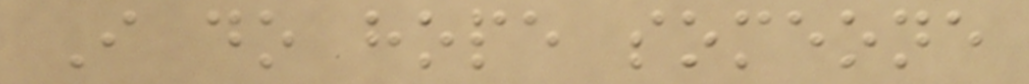I do hope someone
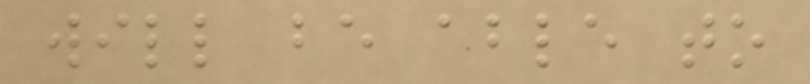will be able to
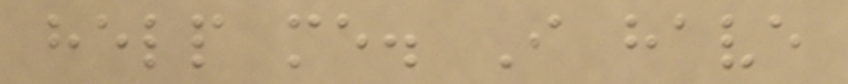help me. I have
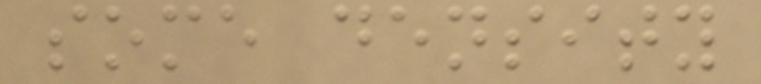some density
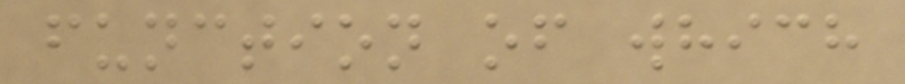function of which
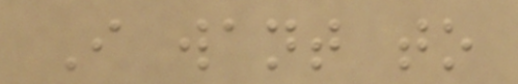I want to
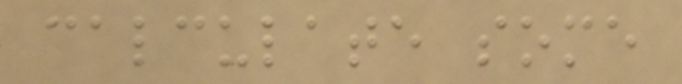calculate some
